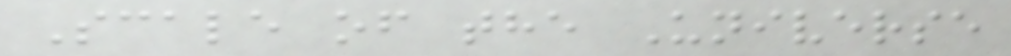Scale of the Universe
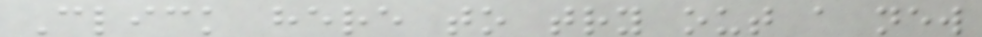Click here to try out a new
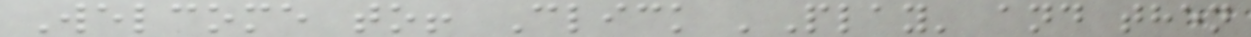Welcome to! Click 'Play' and then
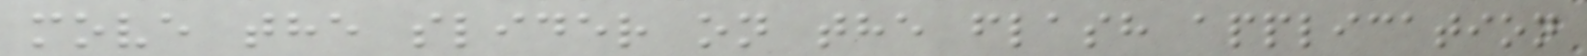move the slider on the flash application
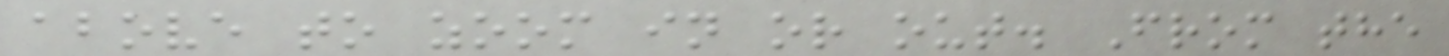above to zoom in or out. From the
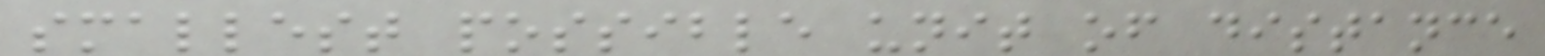smallest possible unit of distance
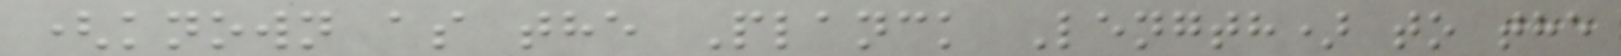(known as the Planck Length) to the
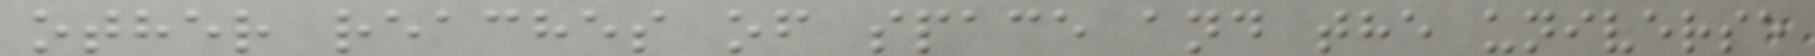other reaches of space and the universe
